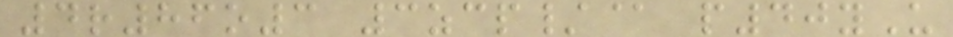4r86o3 3zcp/@ p40yU
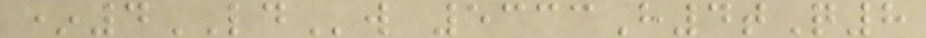*4LDw 5333H4tQ8
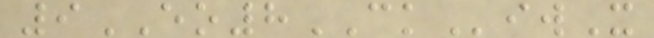9EO8CKiwX
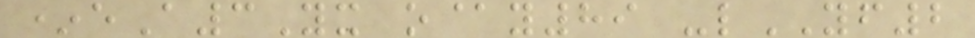*eA3Yx o@y89 -lYF2
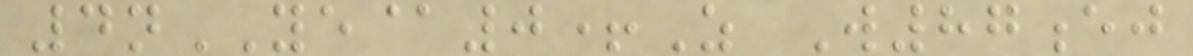4nYE@0+Z W87ej
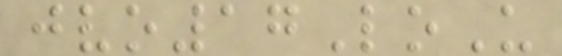jvo17LoU
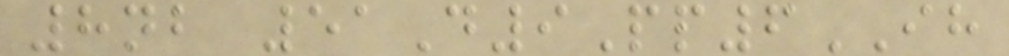8nb 51D9Pp6IH
